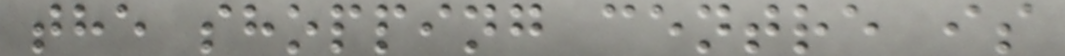the shopping centre is
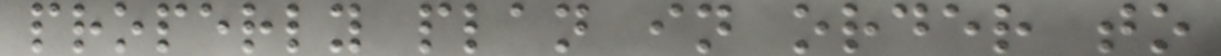properly plan in order to
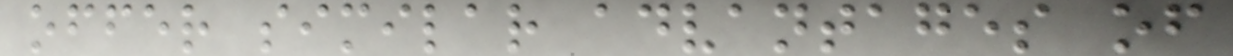offer similar advantages of
